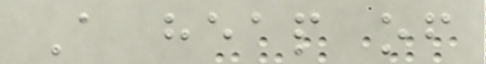A heap of
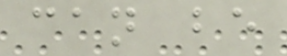can be
